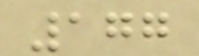177
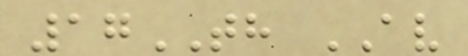17TH AV
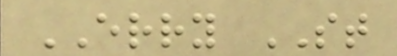ERRY ST
